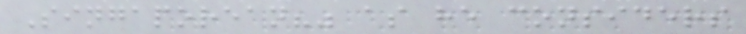Singaporean?" as he considers
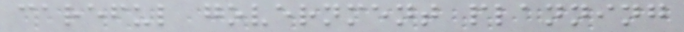careful government planning
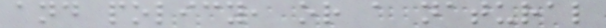and policy, or a natural
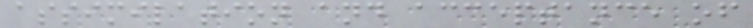assimilation and acceptance of
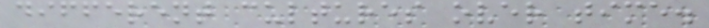different cultures over time.
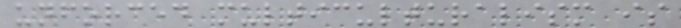unforced multiculturalism is
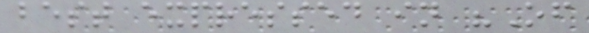best expressed in "Of
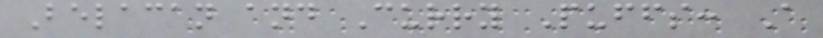Belacan and Curry Puffs: A
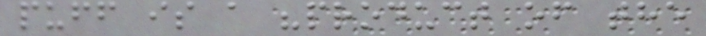puff is a "product of the
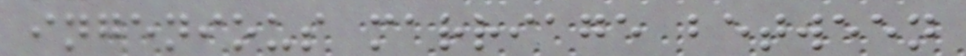ingenious marriage between
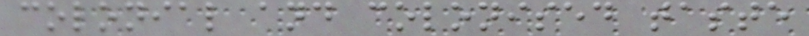colonial and colonised taste
